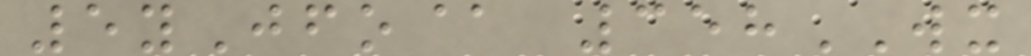5yJfo@ 358WX
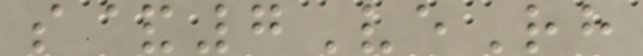s&7VeRh
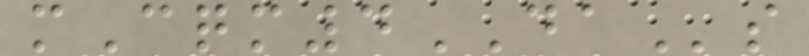mCqm4DAs
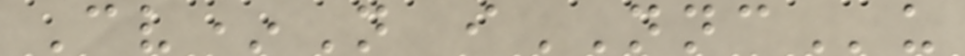Cv*N iNNCu
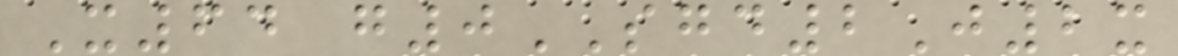X64 g0SGD2J2x
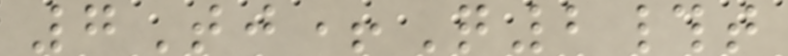7Tj+Q2#t
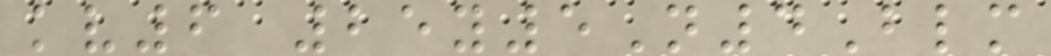kv6 25y5N4Blm
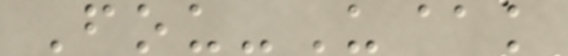Fou-U@k
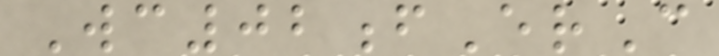Wc02fErC
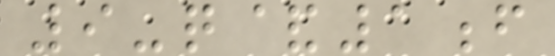9-q&1f
